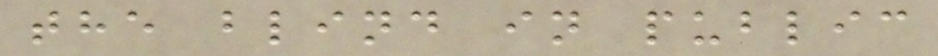the blind in public
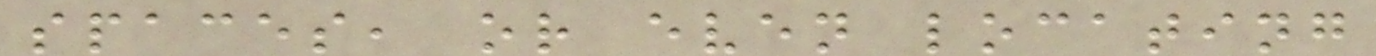spaces, or even locating
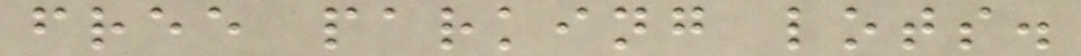free parking lots.
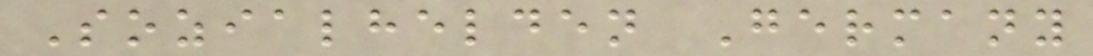Sozialhelden Germany
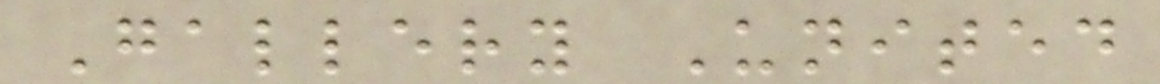Gallery United
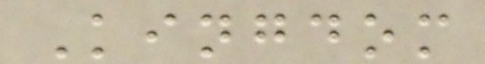Kingdom
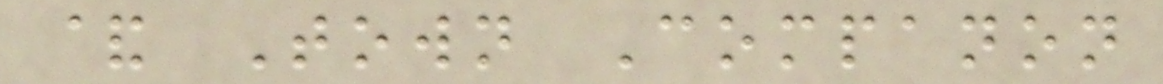& Town Companon
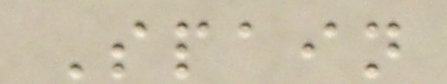Spain
